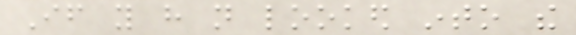If you have not looked into the
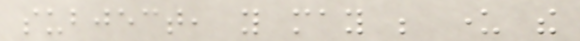subject, you may be under the
